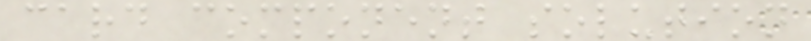card component solution
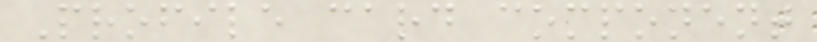Profile card component
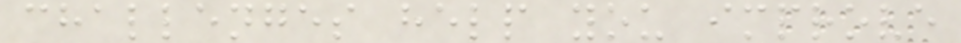challenges help you improve
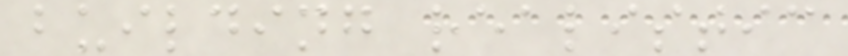building realistic
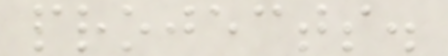projects.
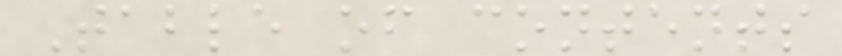Table of contents
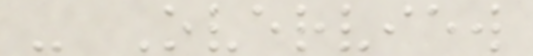- Overview
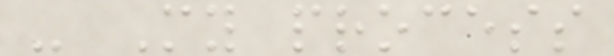- My process
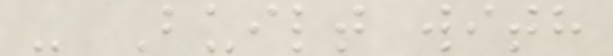- Built with
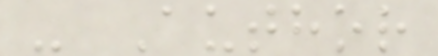- Author
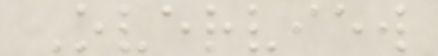Overview
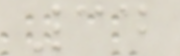34
